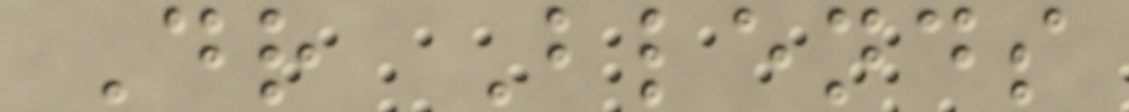Dr Blends
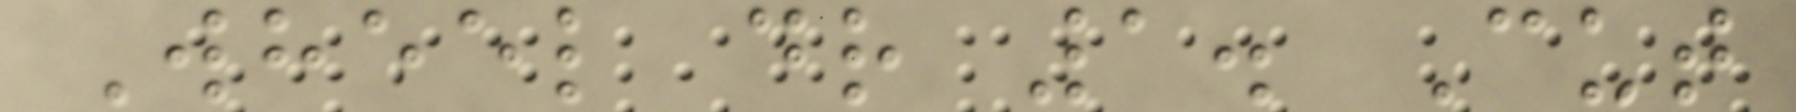Wheel dr 1. Cut
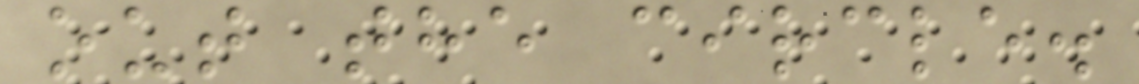out the circle.
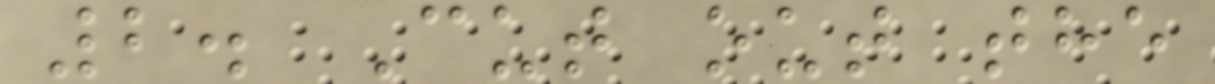2. Cut out the
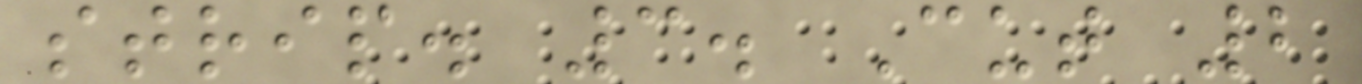strip. 3. Cut 2
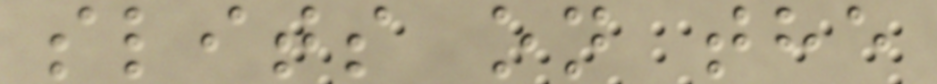slits on the
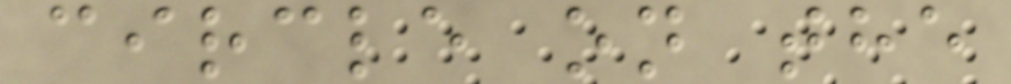circle on the
